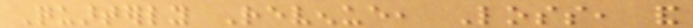Quarterly Revenue, Loss, and
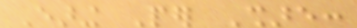Earing Per Share:
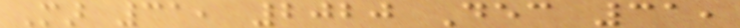Mar 31, 2020 Dec 31,
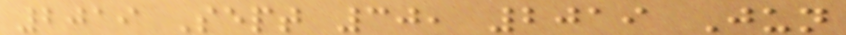2019 Sept 30, 2019 Jun
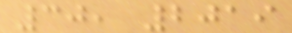30, 2019
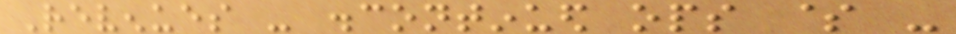Revenues - discontinued ops $ -
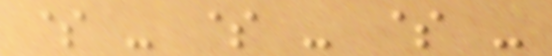$ - $ - $ -
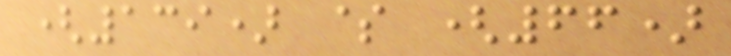(139) $ (66)
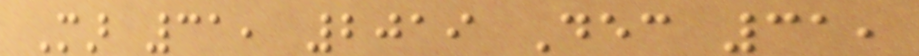Mar 31, 2019 Dec 31,
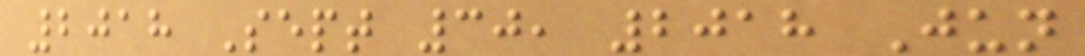2018 Sept 30, 2018 Jun
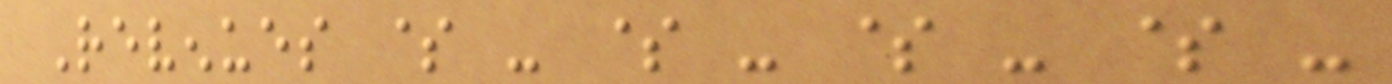Revenues $ - $ - $ - $ -
